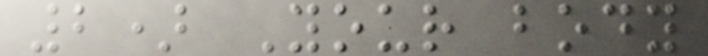2) Your body
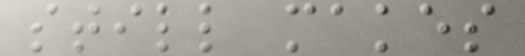still makes
